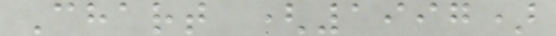Chart (1997)
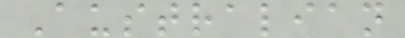Australian
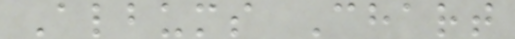Albums Chart
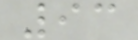93
